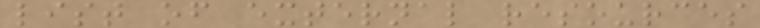list of external resources
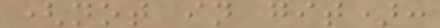(not in git):
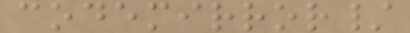codemirror/
